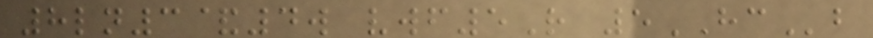8ln3&4w vwf5R 5HCb
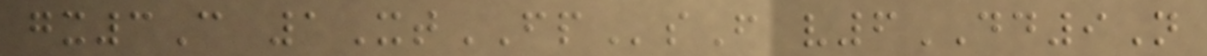gx3C 1XtFPsF v6DD9N
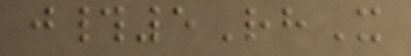j#5RhX
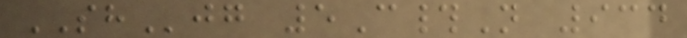SHjg 5C#N 934
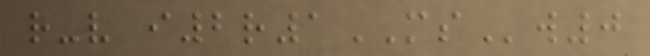r-v i2r1MSw0
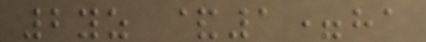2yz &1=ha
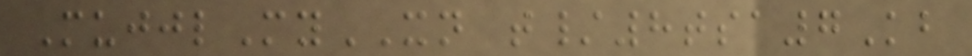MujjlMyXN t/8tsa7Kb
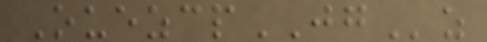OuezcpJGz
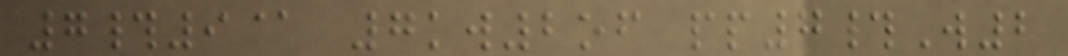7#9@ 7kw2of pp7#W2
